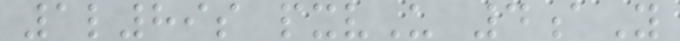1l89s pxvU 4aY
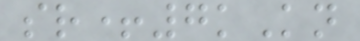sr+7kKn
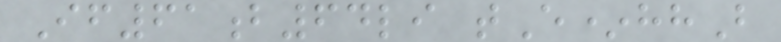If61b64li tE*hhB
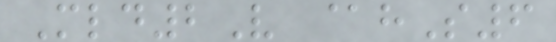Mld2V @hS6
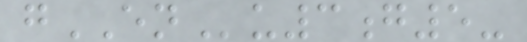gENu3g5-
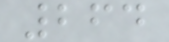264
